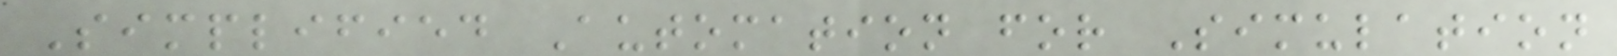Simplified Automation for Simulation
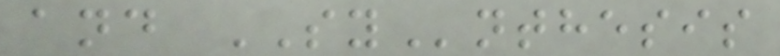and SYnthesis
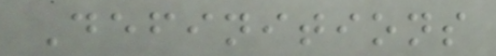Definitions
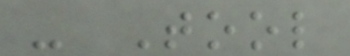- Tool
